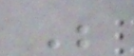Be
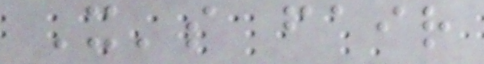It's fair
